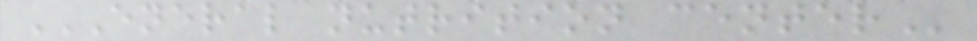ENERAL NUTRITION CENTER
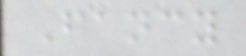Fancy
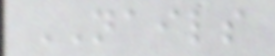NAILS
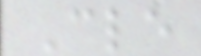Cle
